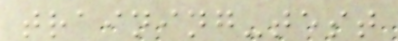training-test
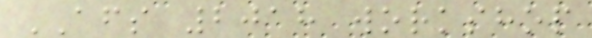AFS 2018 workshop
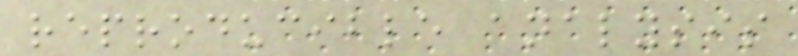reproducible analysis
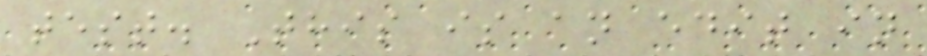test. This is an edit in
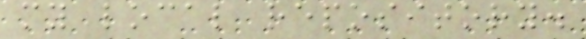my local repository.
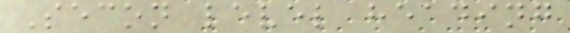Secon level heading
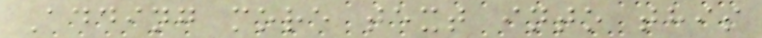Adding more text into this
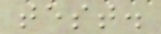test.
